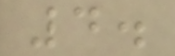4.
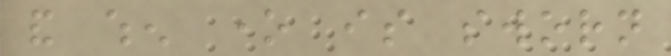and when one is sworn
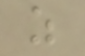as
